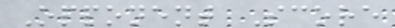Opponent Score
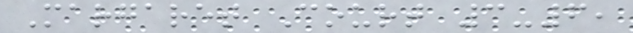Margaret Court 3-6,
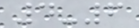4-6
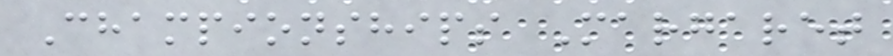Championships Margaret
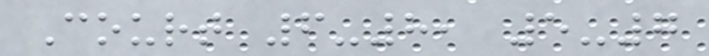Court 6-8, 5-7
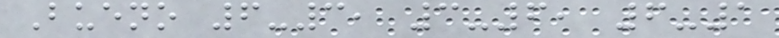Bueno 6-3, 3-6, 6-1
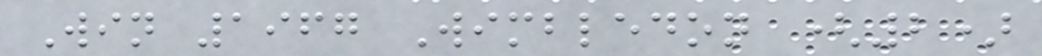Win 1967 Wimbledon (2)
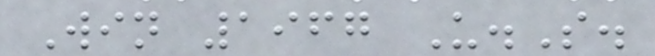Win 1967 U.S.
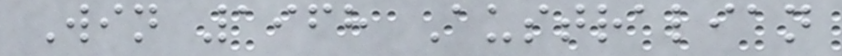Win 1968 Australian
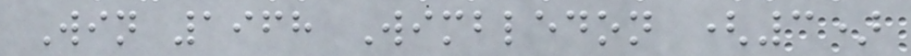Win 1968 Wimbledon (3)
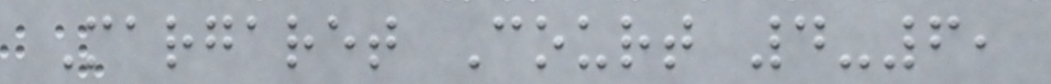Margaret Court 4-6,
